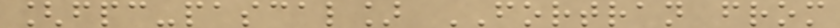[fpc-pascal] FORTRAN from
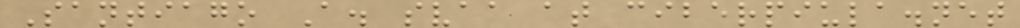Santiago A. svaa at ciberpiula.net
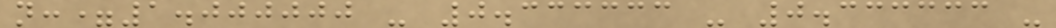n:=1.000000 - 0.333333 - 0.333333 -
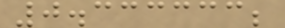0.333333;
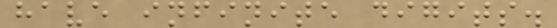have infinite digits.
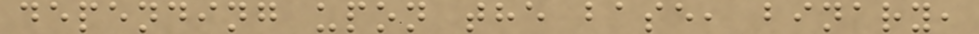depending upon the base, binary,
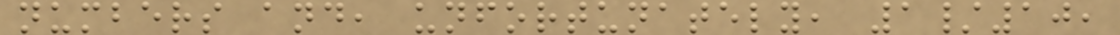numbers and, unfortunately, 1/10,
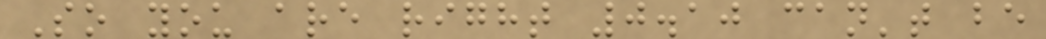So you are right 0.10 can't be
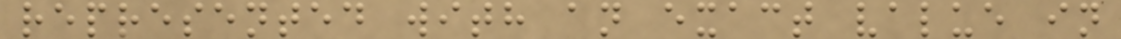represented with an exact value in
